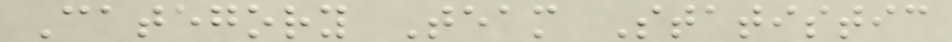Category Team Statistic
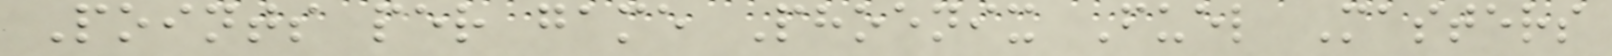Points per game Phoenix Fuel Masters
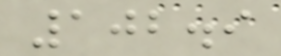102.9
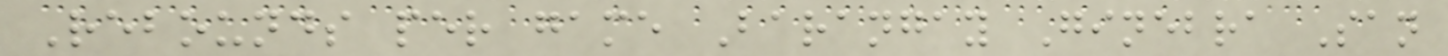Rebounds per game Barangay Ginebra San
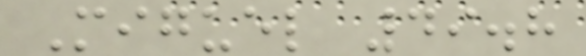Miguel 49.8
